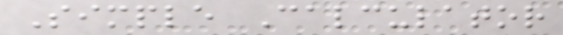Simple Calculator
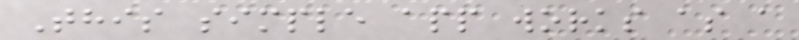This simple app works as a
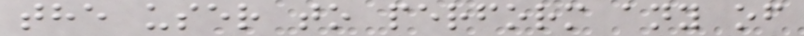the user to perform any of
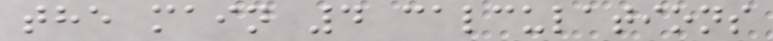the main 4 calculations
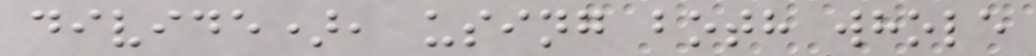divide), using both whole
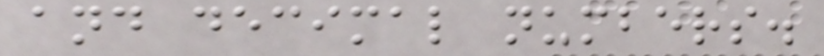and decimal numbers.
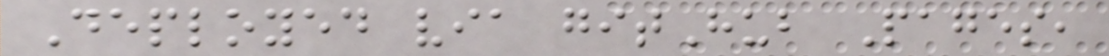Deployed via gitHub Pages,
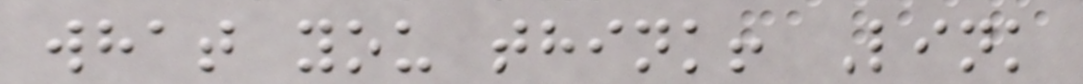what you think! Link
